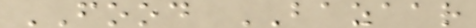FOOD BAZAAR
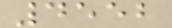4552
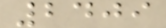2409
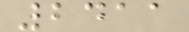2411
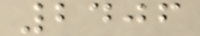2406
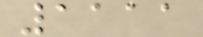1111
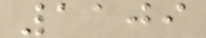1109
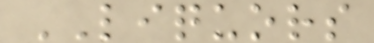LIQUORS
